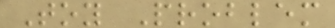Toy Problem
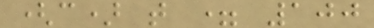(c) t = 100
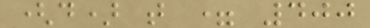(d) t = 400
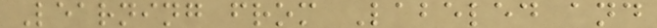Learning from Labeled and
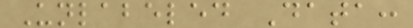Unlabeled Data:
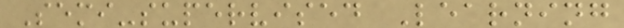Semi-supervised Learning
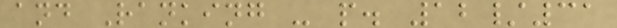and Ranking - p. 12/31
